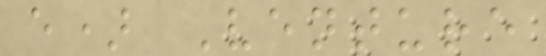e) Venture
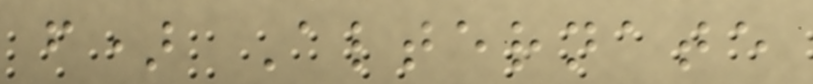f) Alternate
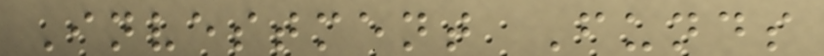Investment Funds
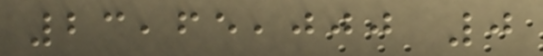23,65,000 0
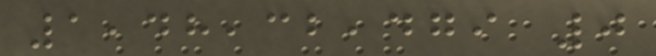1,48,32,479 0
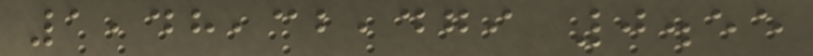1,48,32,479 0.55
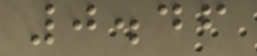0.46
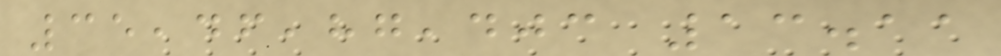35,46,87,403 13.11
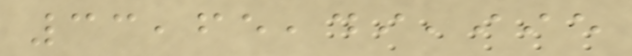33,65,49,995
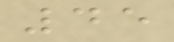45
